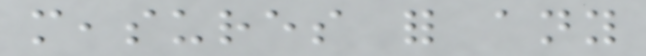measures for any
